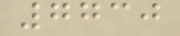7730
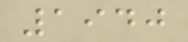1940
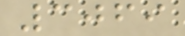3069
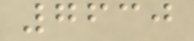7630
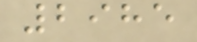2985
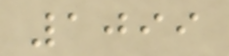1099
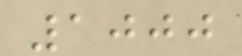1000
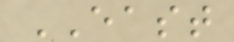EAST
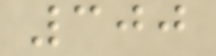300
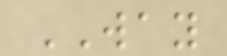WAY
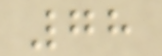78
